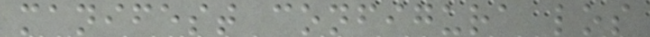manifest configura los
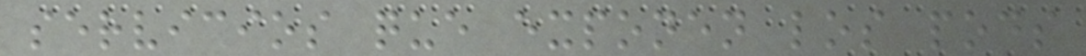servicios que exponen los pods
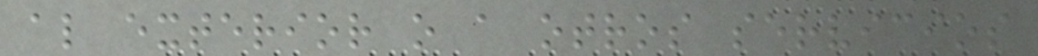al exterior o a otros servicios
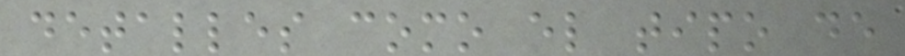detalles como el tipo de
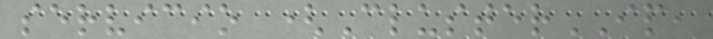servicio (ClusterIP,
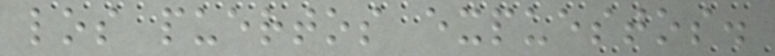los puertos expuestos.
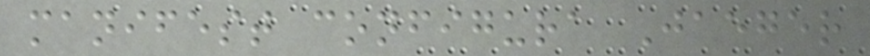manifest configura Jaeger
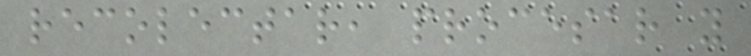recolectar, procesar y
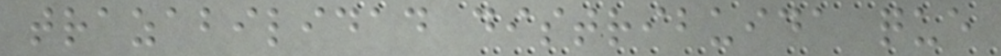trazabilidad distribuida que
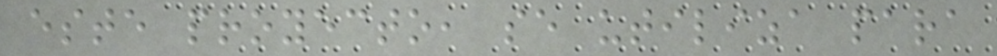este proyecto, se utiliza para
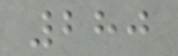280
